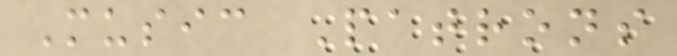Music Patrons
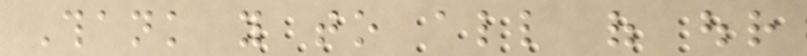Thank you to all of our
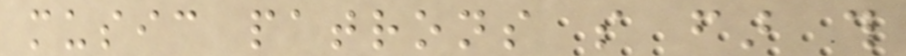music patrons so far this
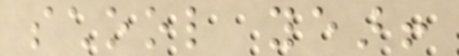school year!
